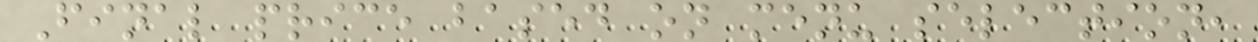Final price based on menu selection,
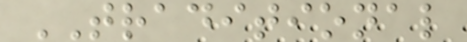TRADITIONAL
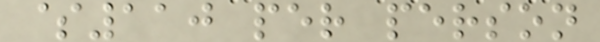$110 per person
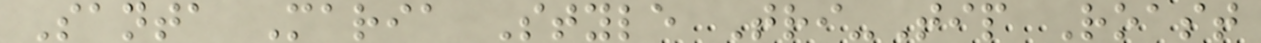Santa Maria Style Tri-Tip Roast
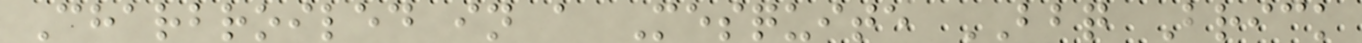Charbroiled in a Mesquite BBQ Brick
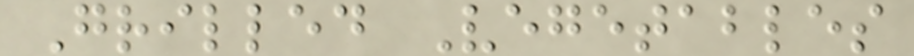Grilled Vegetables
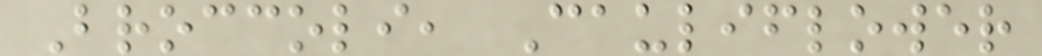Broccoli, Cauliflower
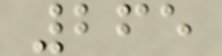265
